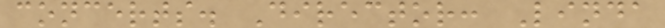concerts. Director: Linda
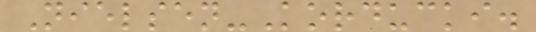Nielsen-Korducki.
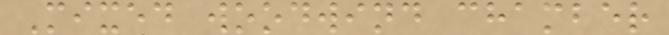Mixed woodwind chamber
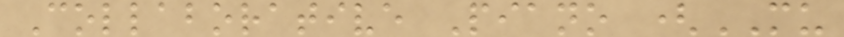Collaborative Piano (MU
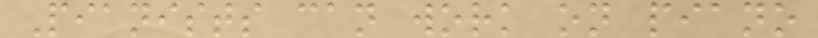Pianists can work on piano
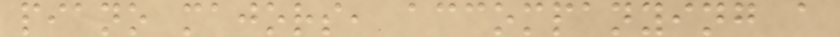piano majors, accompanying a
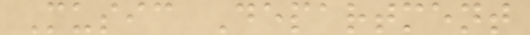Music Department
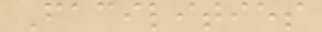Facilities
